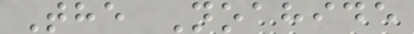The Noahide
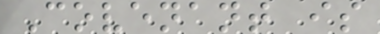Covenant is
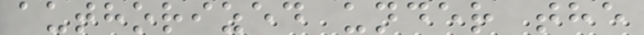authorized under the
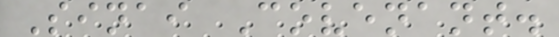Sinai Covenant.
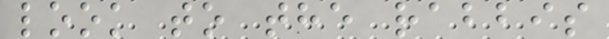look to the rabbis
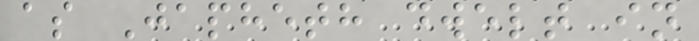as Japheth dwelt in
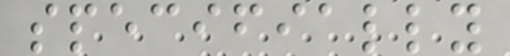specifially
